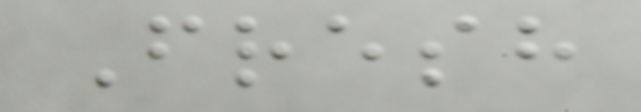Fresh
